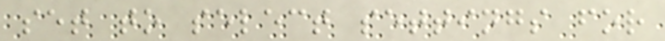set to select settings for
